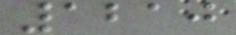1210
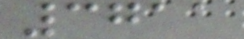3711
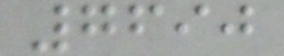7690
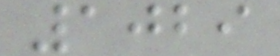1029
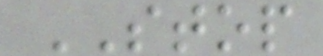STOP
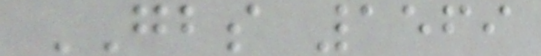GBS 1569
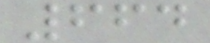664
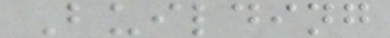Building
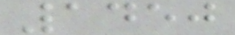1450
